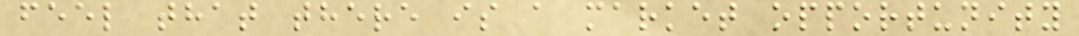feel that there is a market opportunity
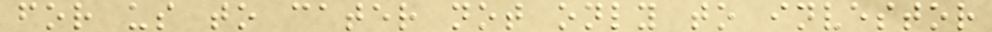for us to cater not only to investor
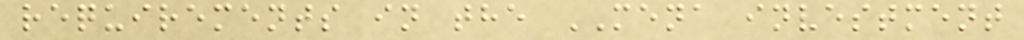requirements in the MENA investment
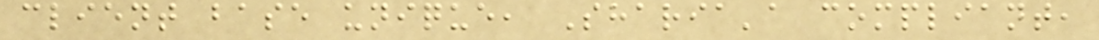client base unique, Sharia'a compliant,
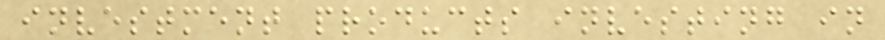investment products investing in
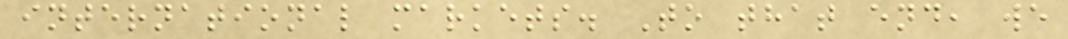international markets. To that end, we
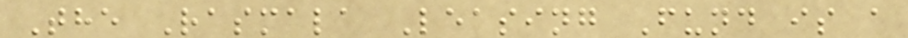The Rasmala Leasing Fund is a
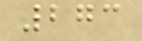273
